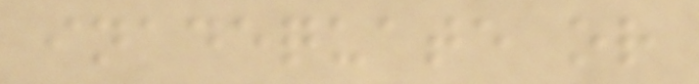inadequate or
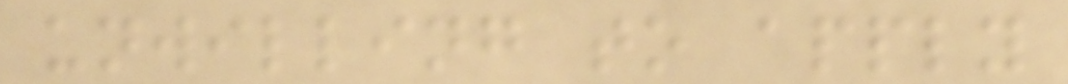unwilling to apply
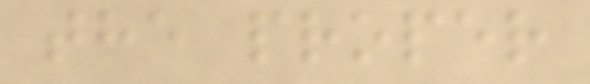the proper
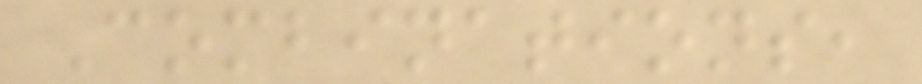Combinations,
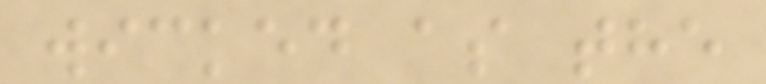wicked as the
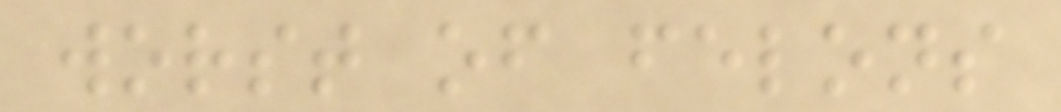worst of felons
